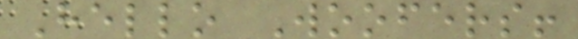Hello Woofers!
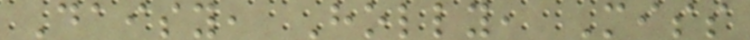Daisy, Holly, Miss
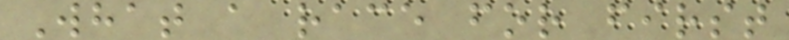What a race for first
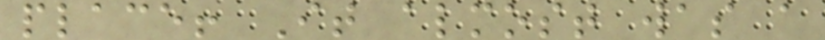place! It almost was a
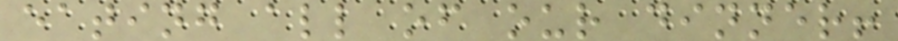eating all of our dinner!
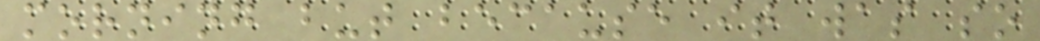morning but because it was so
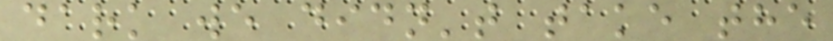dark we didn't take the
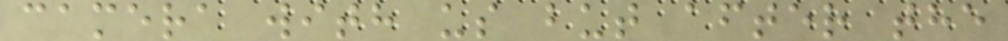camera with us but after the
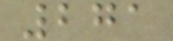271
